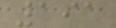191
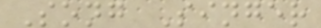Song Singer
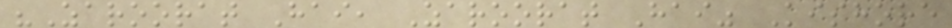"Zaroorat Hai, Zaroorat Hai" Kishore
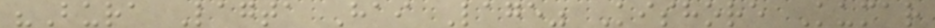"Bura Lagta Hai Lage" Kishore Kumar
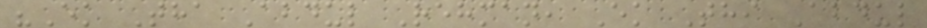"Ek Tha Abdul Rehman, Ek Thi Abdul
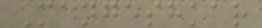Mangeshkar
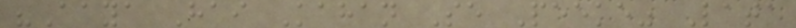"Aaya Hai Kahan Se Peeke" Lata
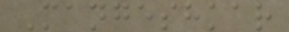Mangeshkar
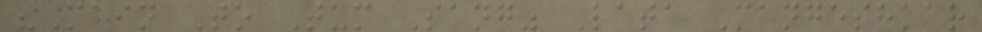"Main To Tum Sang" Lata Mangeshkar
